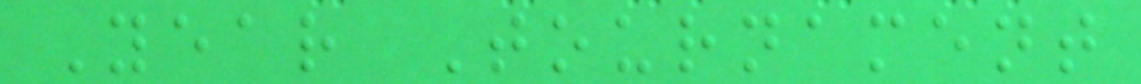Year Tournament
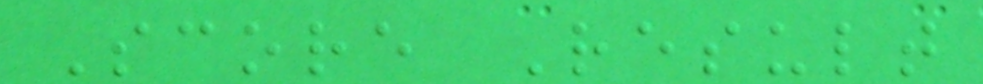Score Result
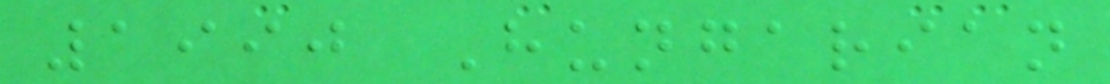1990 Hungarian
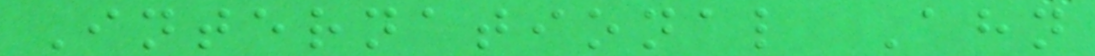International Ahn
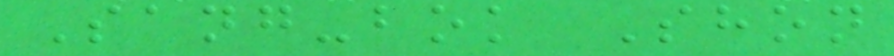Sang-bok Shon
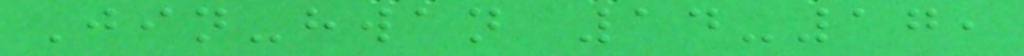Jin-hwan 14-17,
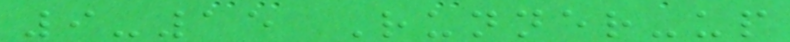9-15 Runner-up
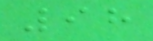98
